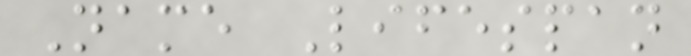Name Lifespan
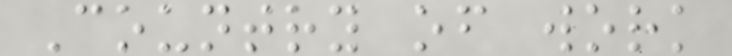Country of work
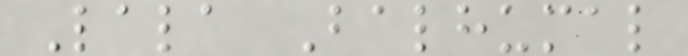Lala Balhumal
